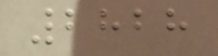2828
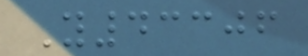Y43306
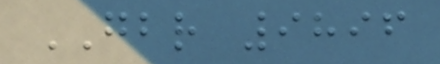GBR 9896
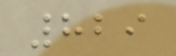829
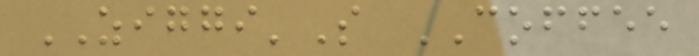ZIGGI'S COFFEE
